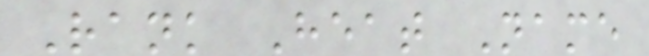Rank Heat Name
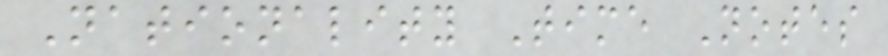Nationality Time Notes
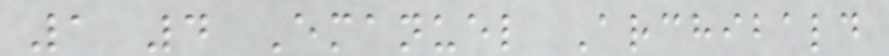1 4 Emanuel Archibald
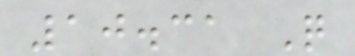10.31 Q
